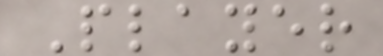Player
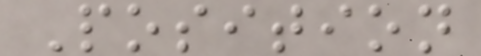Position
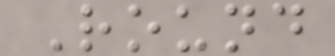Round
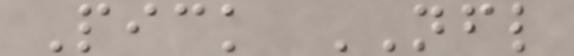Pick NFL
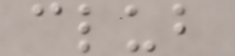club
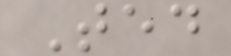Ted
